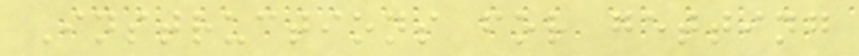Instructions for getting
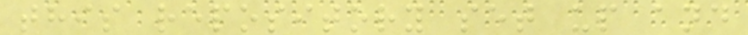this repository set up and
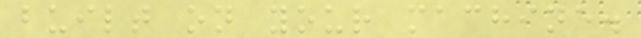built on your machine.
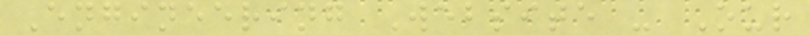Engineering Website - Our
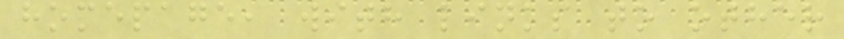homepage, with links to other
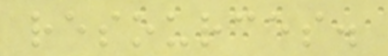resources.
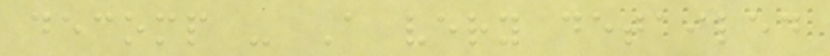decomp - A very detailed
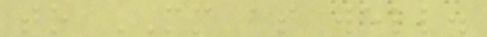to MM as well.
